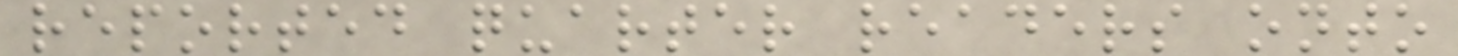reported quarter readers onto
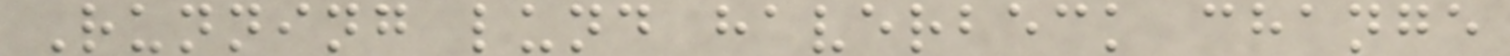Running lund haverbeck change
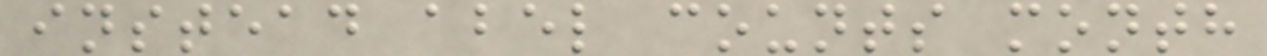instead abel counts month
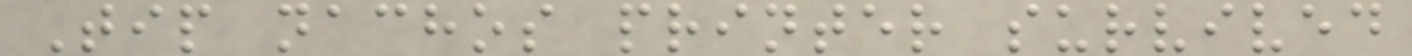Tip nachos printer survived
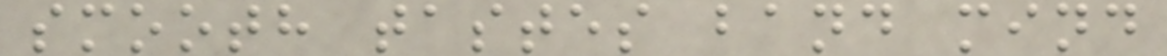smooth tastes band mind
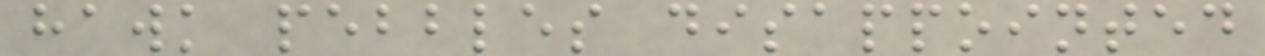hawk pebbles disappointed
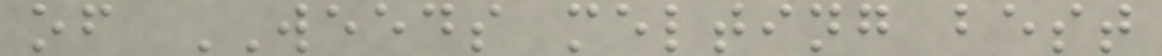of WEEDS melting best
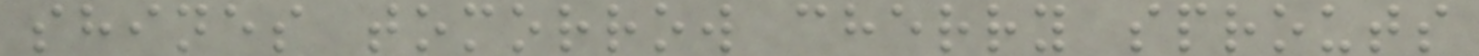shines tomorrow cherry sprouts
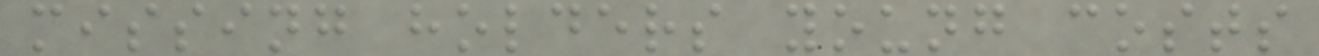missing holders young costs
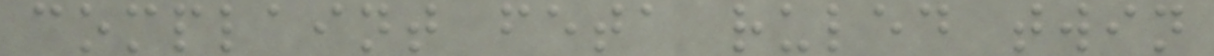complaint feta ruled twin
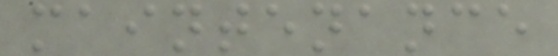maintenance
